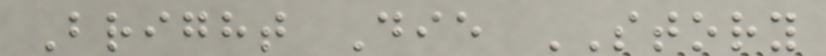Bright Die STORY
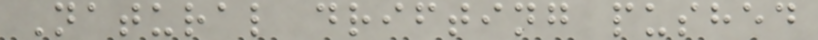Natural drifting pushed
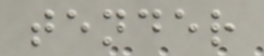tender
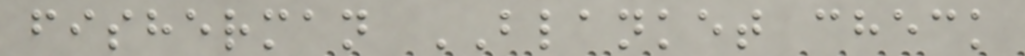fisherman BLANKET check
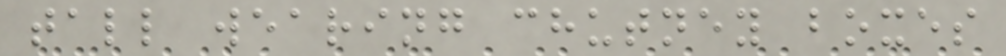tall wearing chutney boxes
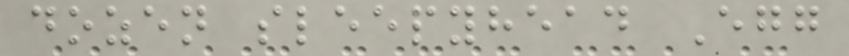dozen sleepyhead Egg
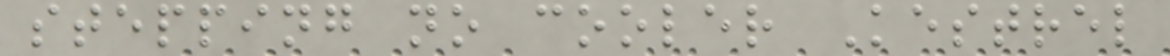stepping no cooler Kestrel
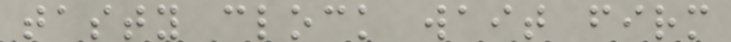tasty clock wait firm
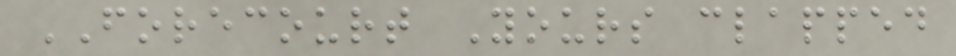FORECOURT Yours clapped
